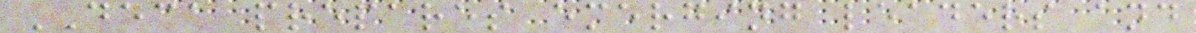DECA prepares emerging leaders and
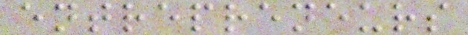entrepreneurs
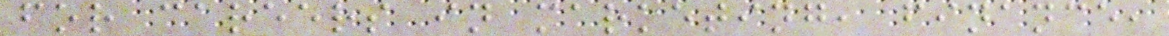for careers in marketing, finance,
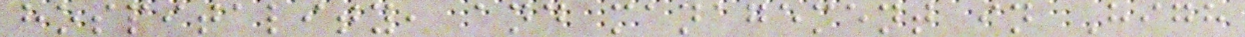hospitality, and management in High
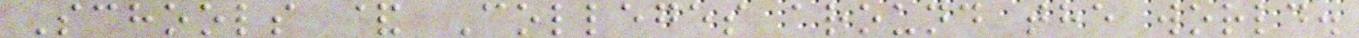Schools & Colleges around the world.
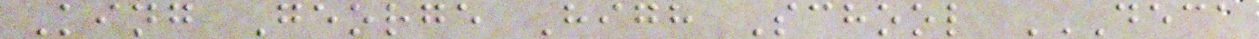King George High School DECA
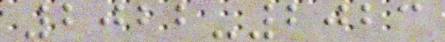2022-2023
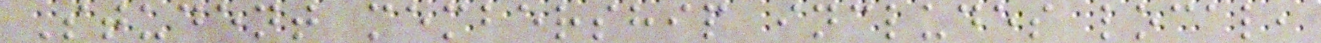Student membership includes local,
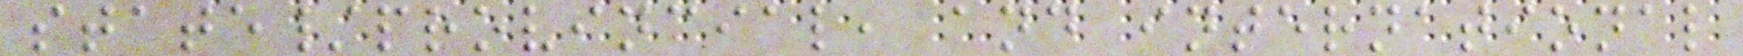state/provincial, and international
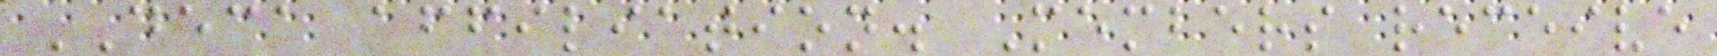DECA affiliation. Members receive
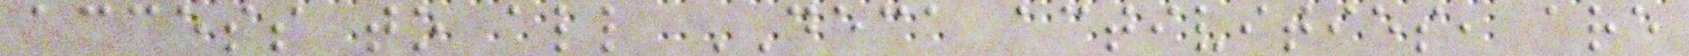access to all DECA activities, are
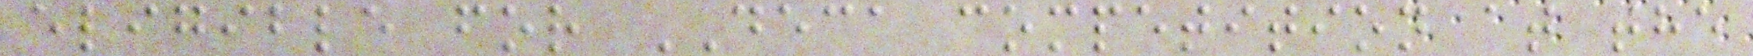eligible for DECA competition at the
